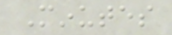Minutes
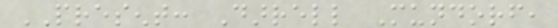PRESENT: Darrell Mundorf,
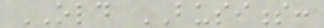OLD BUSINESS:
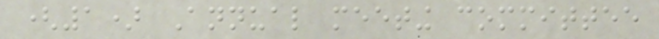(1) Annual meeting committee
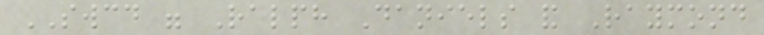SWCD were Ralph Daniels and Raymond
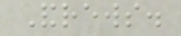Andrews.
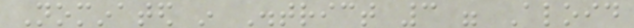Nominated in District 3 were Aloid
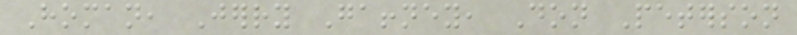Homan, Jerry Gaffney, Don Peterson
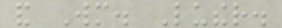and Wm. Luther.
